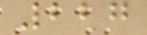227
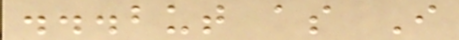...but as I
